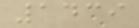1439
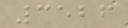3526
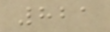821
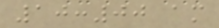10:00 am
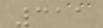311
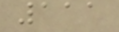111
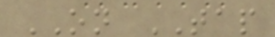ON TAP
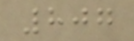807
